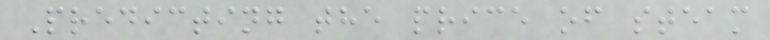Predicting the price of steam
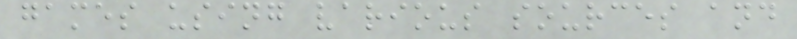games using various sources and
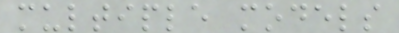multiple models
